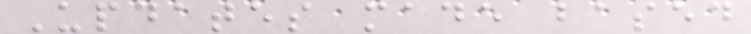Updates made based
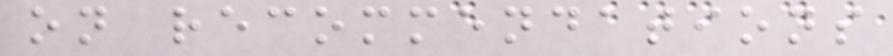on recommendations
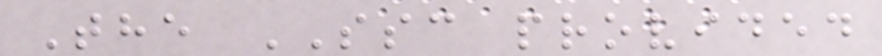The SSC provided
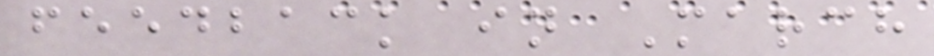feedback in March
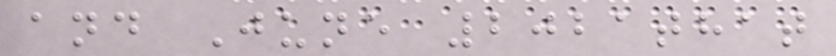and June 2021that
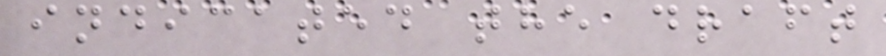indicated the draft
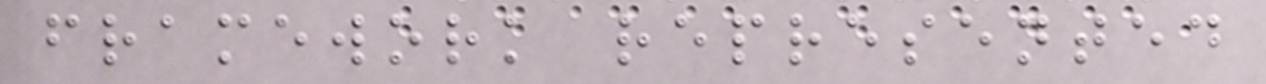framework represented
